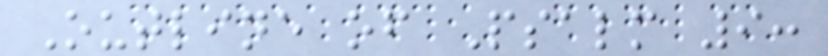Outline of Psalm 9:
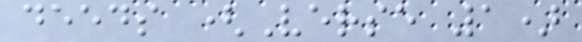deeds (Verse 1)
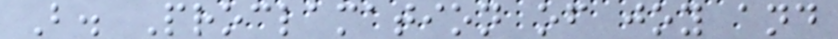B. Proclamation of joy and
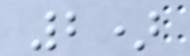2)
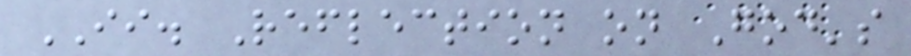II. Reflection on God's
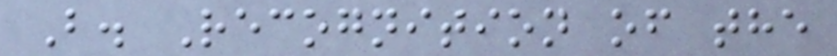B. Recognition of the
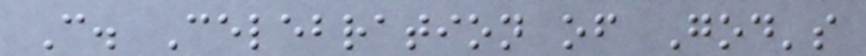C. Celebration of God's
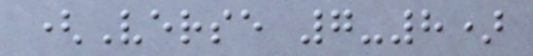(Verse 7-8)
